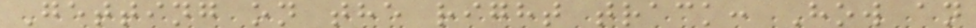Getting on the right track: How an
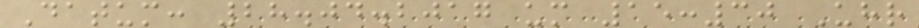Datum: 28.04.2017 um 15:30 Uhr
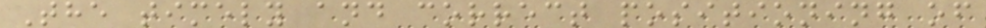The timely and correct positioning of
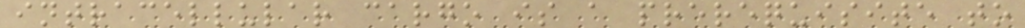intracellular cargo is a prerequisite to
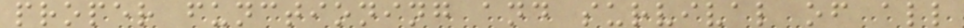proper functioning and survival of all
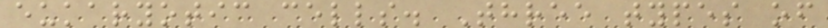eukaryotic cells. Three types of
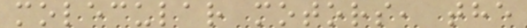molecular motors, the
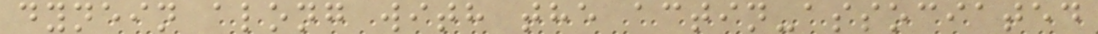dynein along with the actin-associated
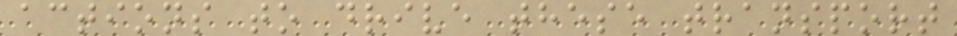actions to drive these transport
